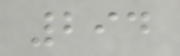294
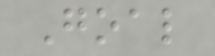Goal
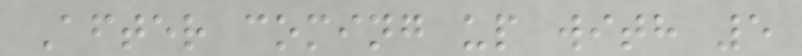After coming up with 5
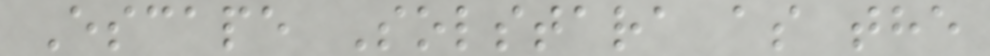Escape Solstara as the
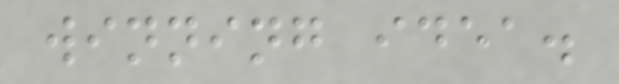winning idea.
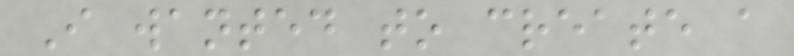I wanted to create a
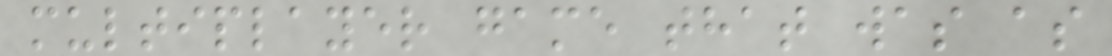multiplayer game that was as
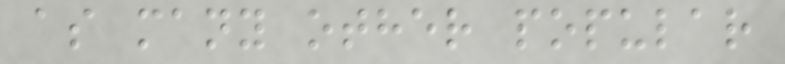as many other popular
